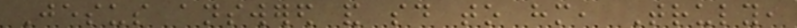Jesus answered and said to him, Truly,
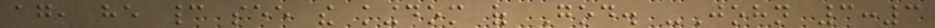again, he cannot see the kingdom of God. -John 3:3
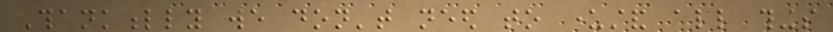Thankfully we don't need to understand all things
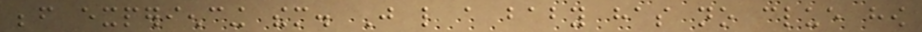before experiencing them. Just like a baby has no clue how
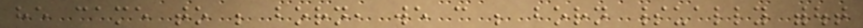he came to be born, we can be born spiritually without
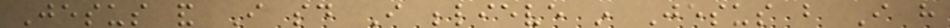Jesus and I said I believe in Jesus but I have
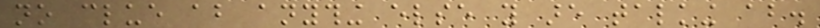no clue about anything else you are talking about.
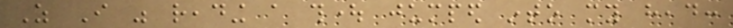As I was reading a thought jumped into my head:
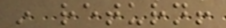in return!
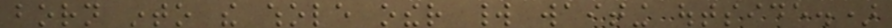born into the whole other world waiting outside.)
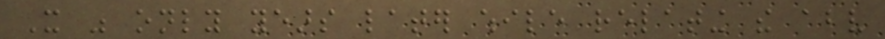It was only years later while relating the above
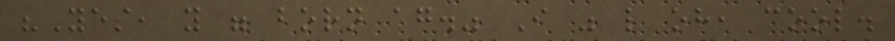"Yes, you were born again." I was like oh, cool.
